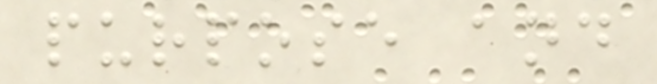purpose and
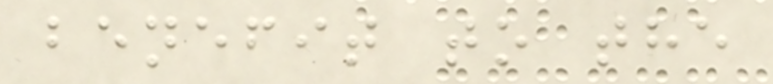benefit to the
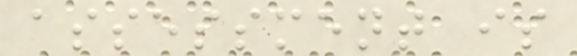assessment is
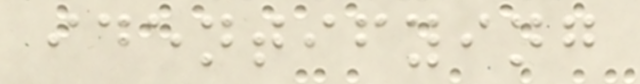identifying
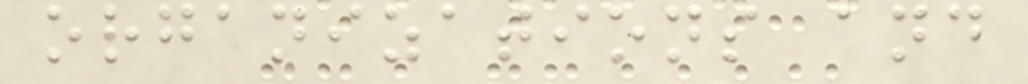organizations and
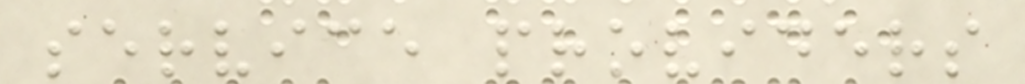service providers
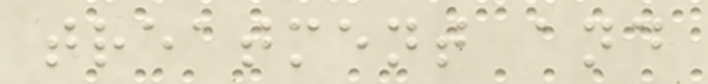treatment and
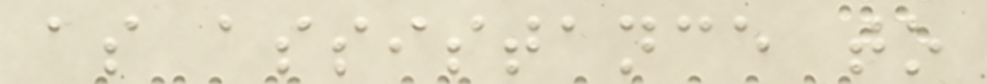as assistance to
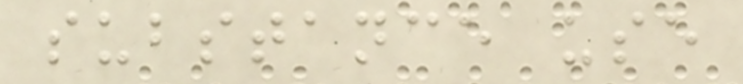substance use
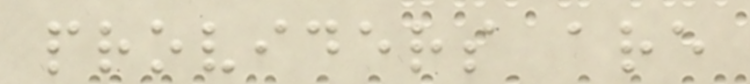providers are
